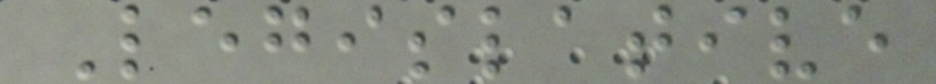Legislative
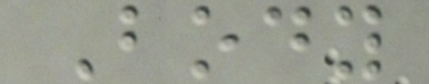Body
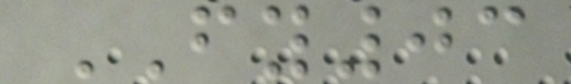FY03
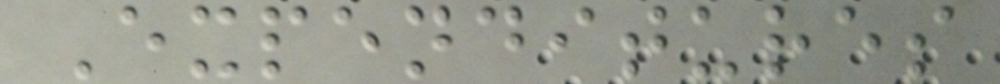Expenditures
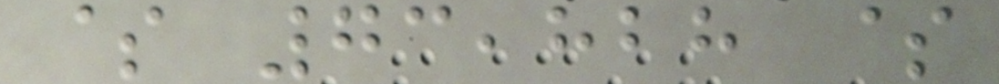$ 73,828 $
